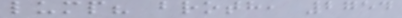lump? broth, 2754
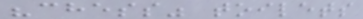"chess" toilets
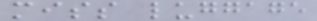miss luggage
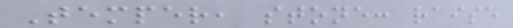Temper, stone: raise
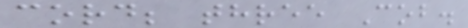cord; three Cob.
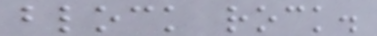block rock.
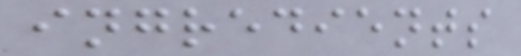ingredients
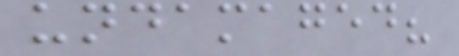undamaged?
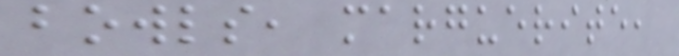bowls, marguerite,
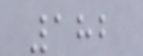182
